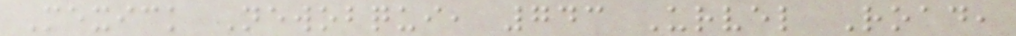Mexick Newobqui, 743 Urvel Road,
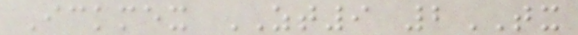Ickmex ZT9 2TX
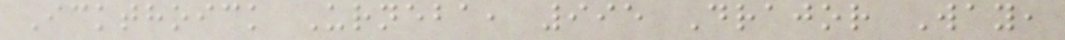Ickthoick Urneba, 995 Drajor Way,
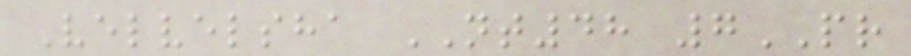Velvelsha NT48 7PR
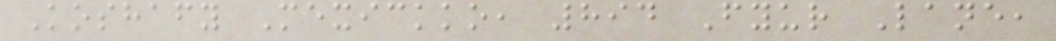Koshafy Mexickko, 894 Fyur Lane,
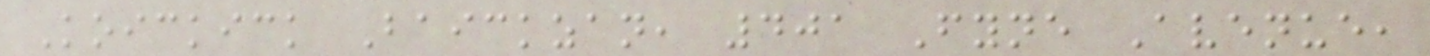Koickick Baickzan, 401 Fyne Avenue,
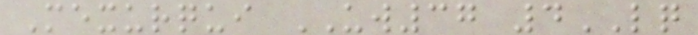Mexurqui UW37 4LQ
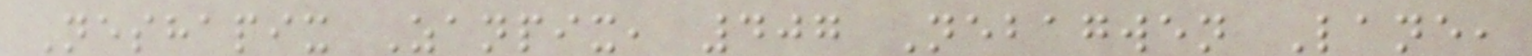Neshapix Zanpix, 407 Nebagwen Lane,
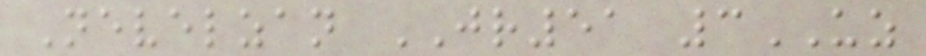Nevelzan JR51 3UZ
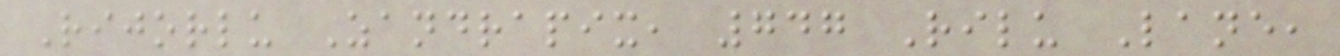Rijorlu Zandrapix, 747 Rilu Lane,
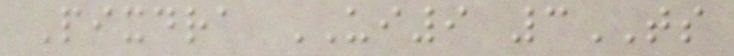Pixdra UI9 3TS
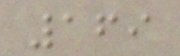169
